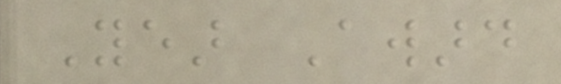Year Award
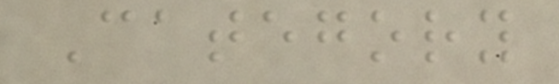Category
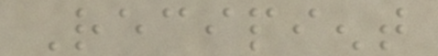Recipient
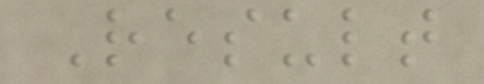Result
